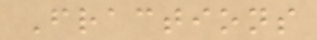Fractions
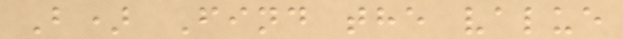B) Find the value
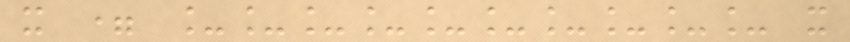x = __________ x
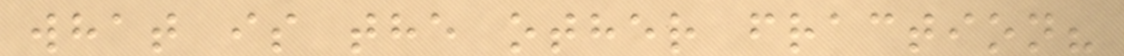what is the other fraction?
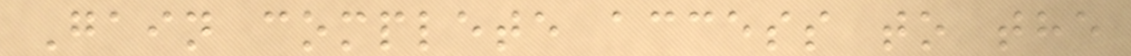Gain complete access to the
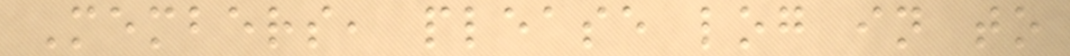Members, please log in to
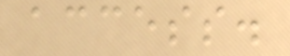access.
